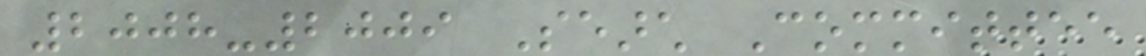2008-2009 Search Committee
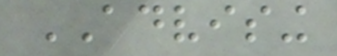ADVISING
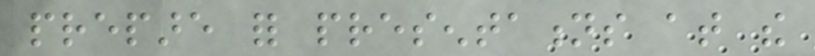prepare for presentations at the
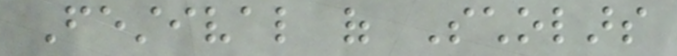Festival of Scholars
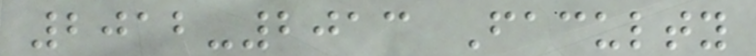2012-2013 Faculty
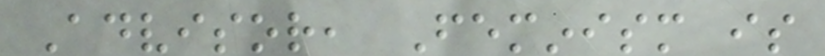Advisor, Feminism is
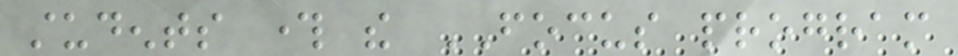students through the FOCUS program
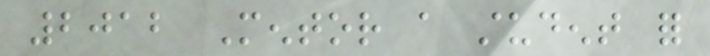2012 Mentor a student for
